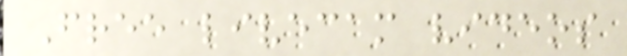Free livecam videos
